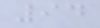94
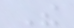The
